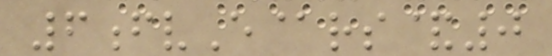6fvE@rs&0
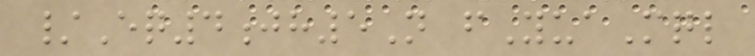/Eq4jh5N fYuaMql
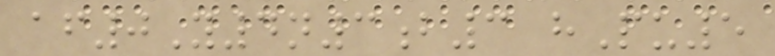af0Y4n3b3 hPu5
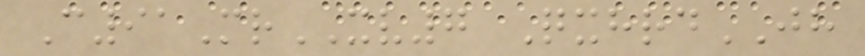C91MrXV7 QxhrdJH
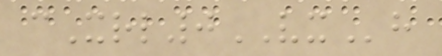cXrl0VXh
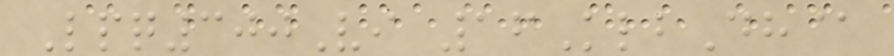Lpq300Vi 16KlbDh@
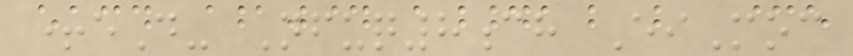+eD- Nfuq8ch EiMoc
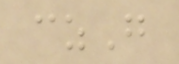czG
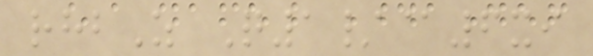rhbZ Q1/@6xi
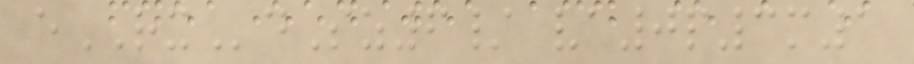eRXdSz6/ va0p3m1
